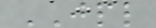JPL
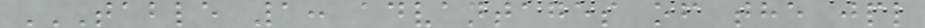TABLE 1: ADVANTAGES OF THE JPL
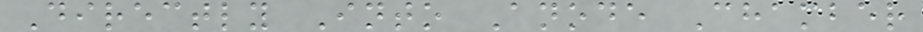Directly Into Anode Chamber
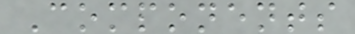Components
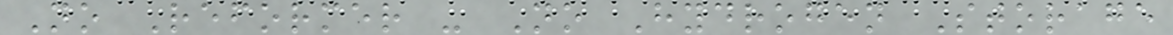No Reformer - No Hydrogen Storage
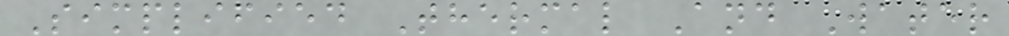Simplified Thermal And Water
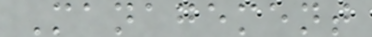Management
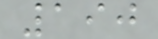190
